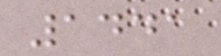1441
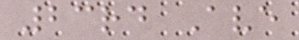23rd Ave
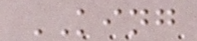KING
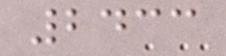2433
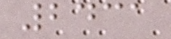2431
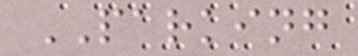PARKING
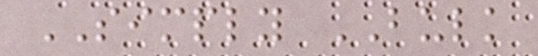SIMPLY BULK
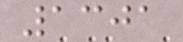1301
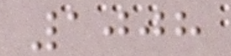1008
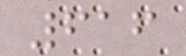616
